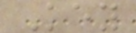Key
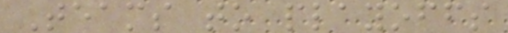Teams to playoffs
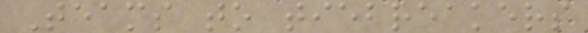Teams to tiebreakers
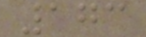173
